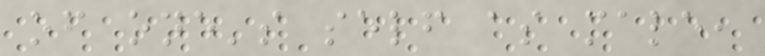of one's self as male,
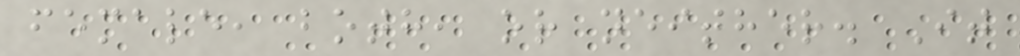female, both, or neither. It
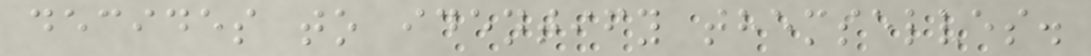decides to identify themselves.
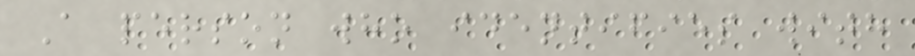A person who identifies with
